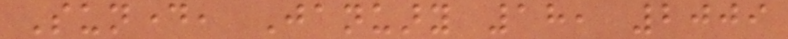Sunday, January 18, 2009
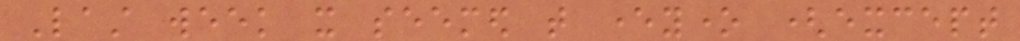Last week it seemed that everyone (except
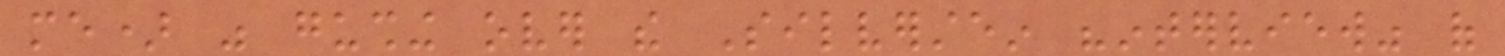me) was gushing over the Silverstein "interview" of
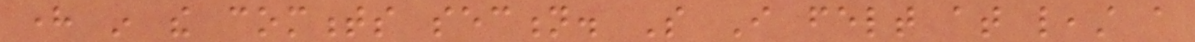here in the comments section. So I felt at least a
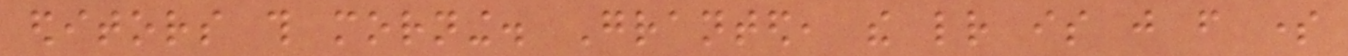editors this morning. Granted, the letter is just from some
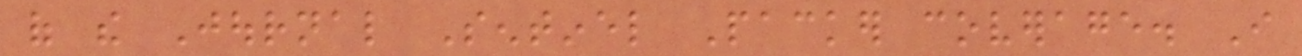of the Journal Sentinel Packer coverage. I
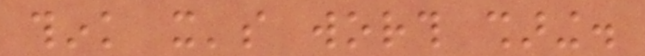think it's worth sharing.
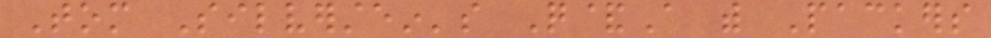Tom Silverstein's Q&A with Packers
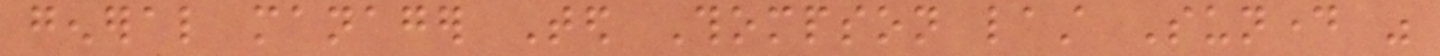general manager Ted Thompson last Sunday was
